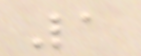1
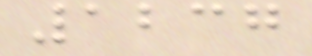1237
